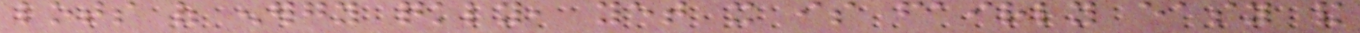lots of energy quickly, yet it is fairly easy and
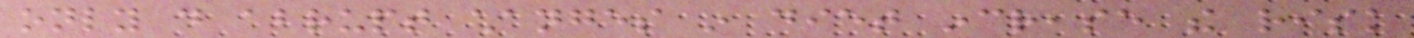only do abrupt changes in diet increase the risk
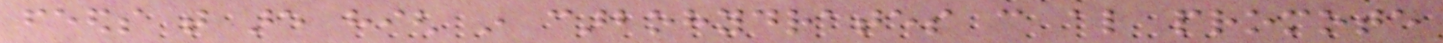feeds that are high in carbohydrates can also promote
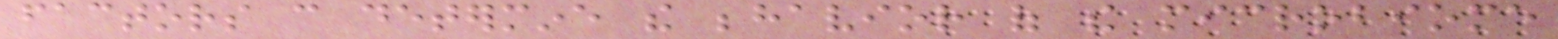factors can determine the behavior of the microbiome
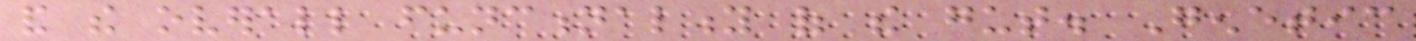and the overall functionality of the gut. Genetic
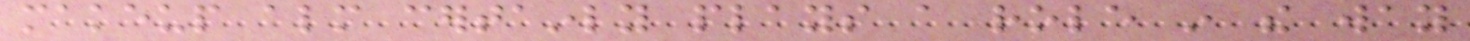makeup almost certainly plays a role in the way
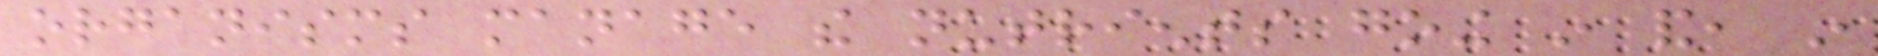organisms manage the nutrients going in and, in
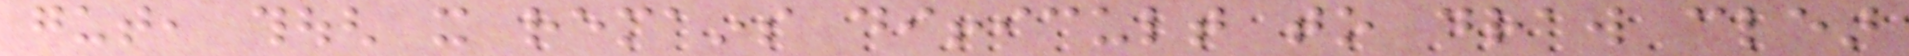gut, though it remains difficult to draw clear
